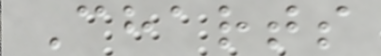Charts
